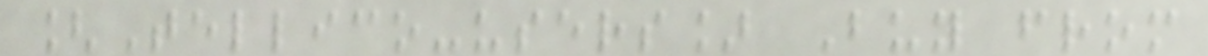[Tellico-users] Buy from
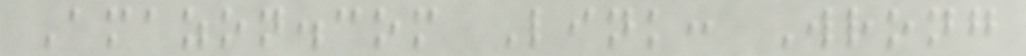Amazon.com Link: Wrong
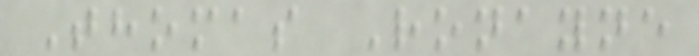Thomas Ronayne
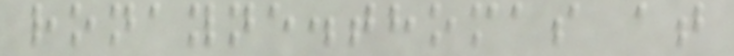ronayne.thomas at
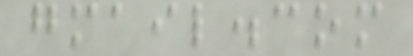gmail.com
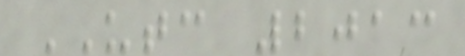UTC 2013
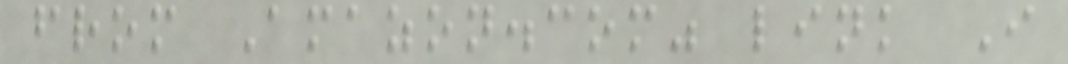from Amazon.com" link I
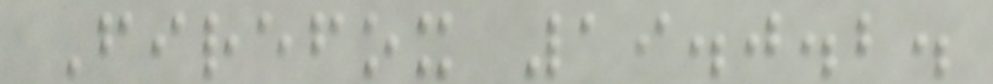Firefox 19.0.2.
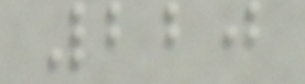220
